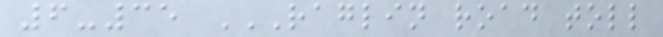6-35 RAGLIN ROAD TOLL
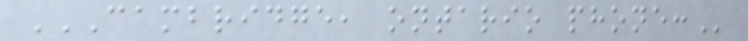CAMBRIDGE, ONTARIO PHONE:
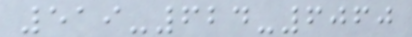519-624-6060
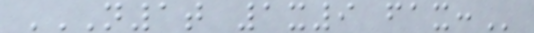N1T 1X9 FAX:
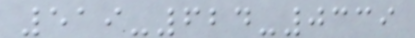519-624-0339
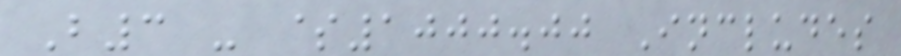B3 - $1000.00 Includes
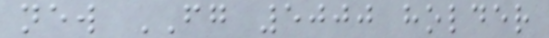new FG 5000 holder
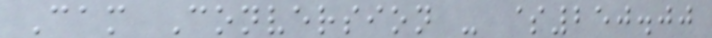Cam Conversion - $250.00
